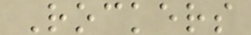Rockers
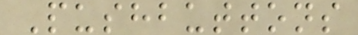Pushbuttons
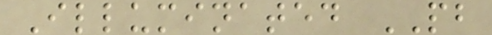Illuminated PB
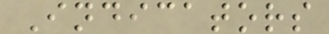Indicators
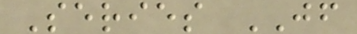Series JF
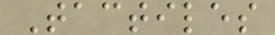Tactiles
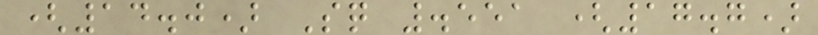(14.0) Sq .551 (17.7)
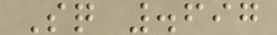Sq .697
